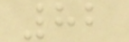82
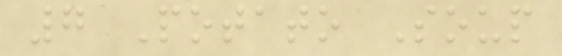7 Potato Soup
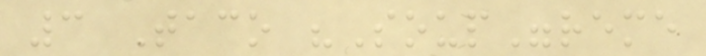3 Taco "Soup"reme
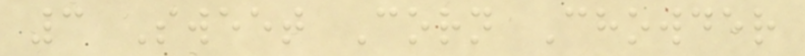3 Sweet Corn Chowder
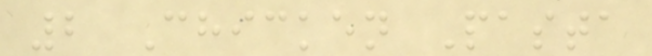2 Chicken Pasta
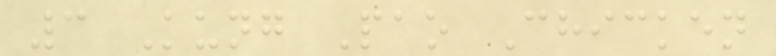3 Kung Pao Chicken
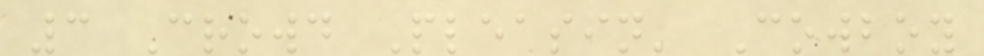3 Crowd Pleasin' Cowboy
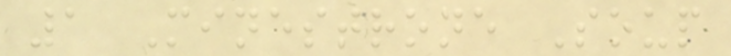1 Minestrone Soup
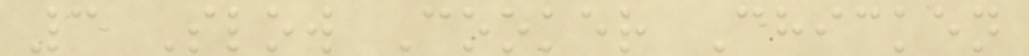3 Slow Cooker Chicken
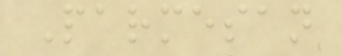Parmesan
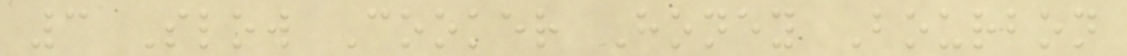3 Slow Cooker Honey Bourbon
